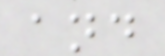and
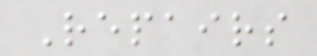Repairs
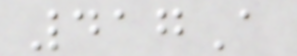417A
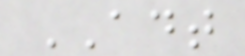ADT
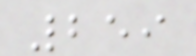259
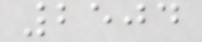2504
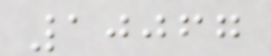10067
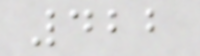422
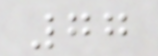77
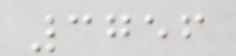3756
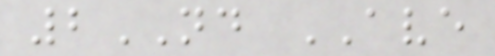2ND AVE
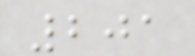201
